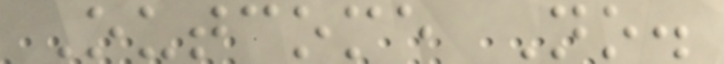Outcome No.
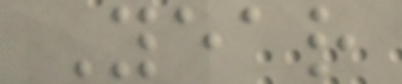Year
